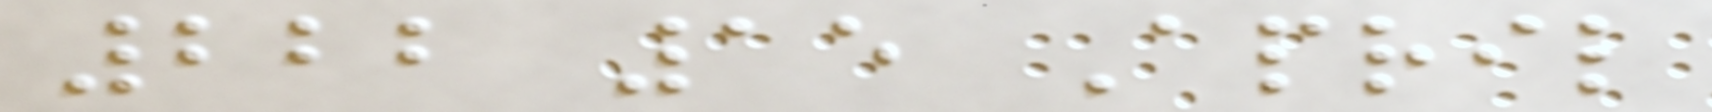222 15 April
